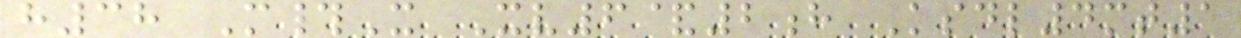h38 M#X Xv6&2h Ksdl4mt1
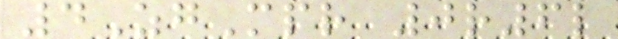4ZgMpr 0r6l
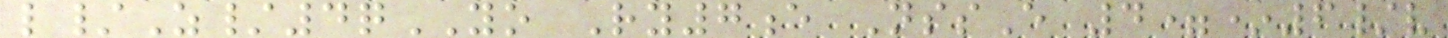l/Z/4qYO Ry7e NssE 4=*6/v
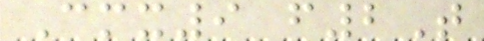Cmx9 f2T
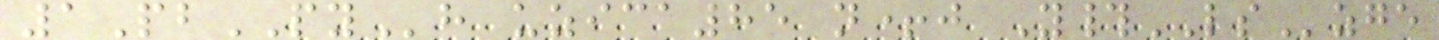1PbPYh uzica85 n+j Y#LSzge
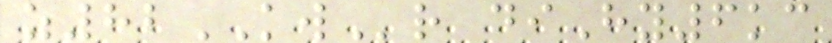z82KWr diHy6kc
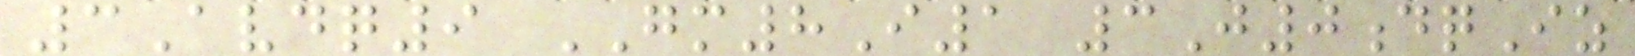3Avdq9 GM8I1 3J0dqIz
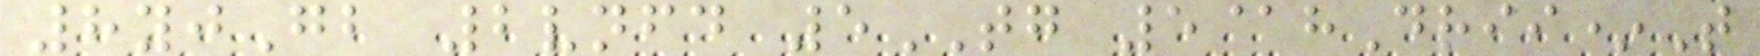8yjGb 2vnfd 5TG 5@hDrii*T
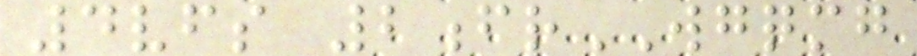4vfs 2frWGQMG
